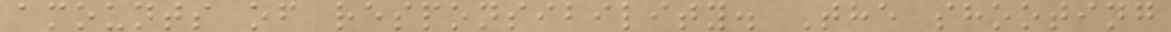amounts of responsibility. The shooting
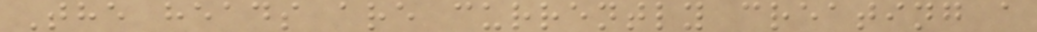The heads are currently creating a
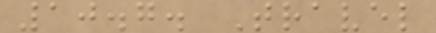10.7. Travel
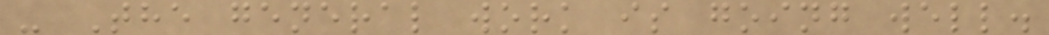- The general work is going well.
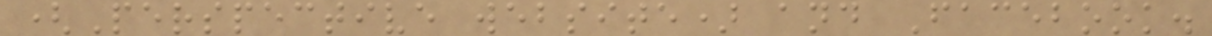(Perspective website) and Facebook.
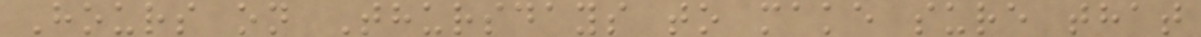Hours on Thursdays to make sure that
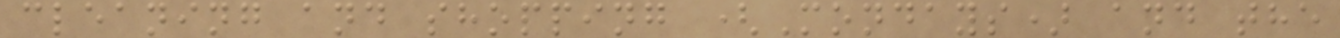cleaning and shopping (Mondays) and the
